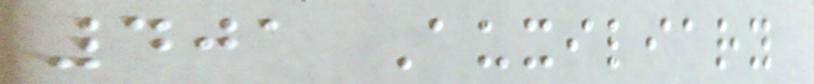401 Auxiliary
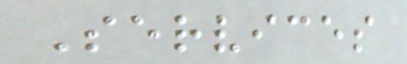Services
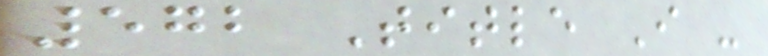572 Title I -
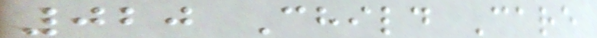020 Child Care
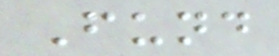Fund
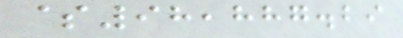$98,887.29
